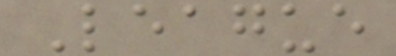League
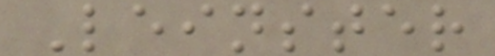Leinster
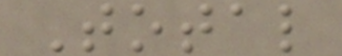Total
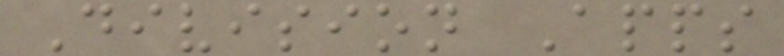Division Apps
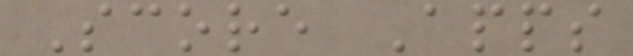Score Apps
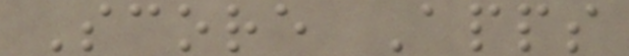Score Apps
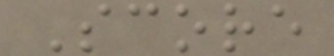Score
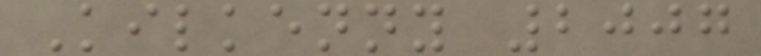Kilkenny 2007
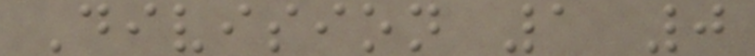Division 1 0
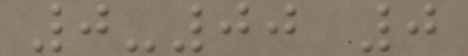0-00 0
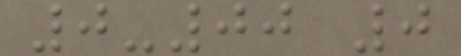0-00 0
